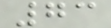73
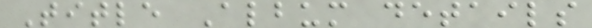Title Album details
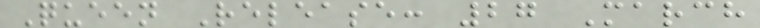Queen Release: 27 March
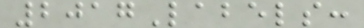2017Labels:
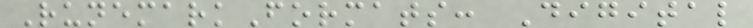RunemarkFormats: Digital
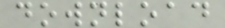download
